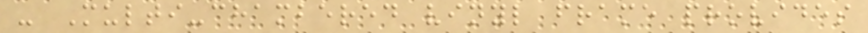- Multi-chambered vinyl frame provides
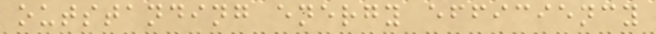outstanding energy efficiency
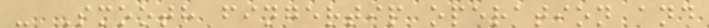- Smooth fingertip operation and
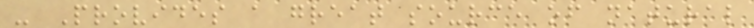- Provides a great source of natural
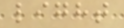light
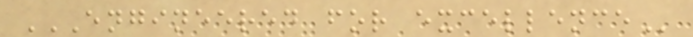ENGINEERED FOR EXCELLENCE
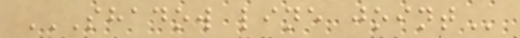SHADOW LINE JOINT
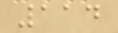114
